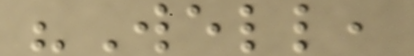"Well,
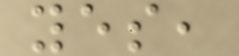yes,
